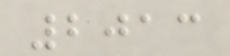2013
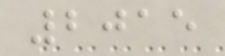2015
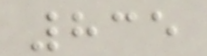835
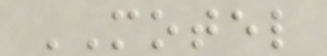MOTEL
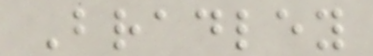Bradley
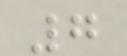7
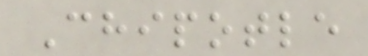Chipotle
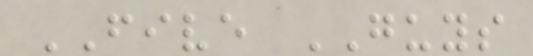FIVE GUYS
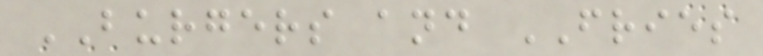BURGERS and FRIES
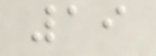19
